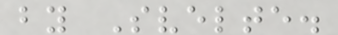by Svelte.
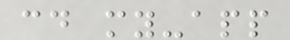cd my-app
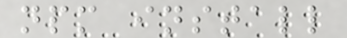npm install
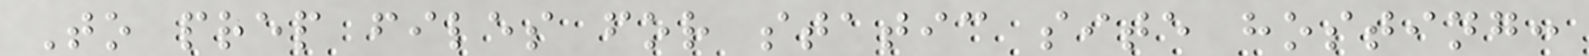To prep files for static site hosting:
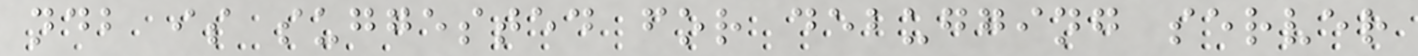ndb is suggested for debugging server
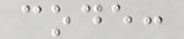code:
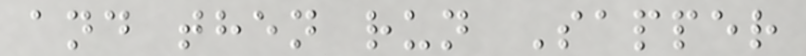and then run Sapper
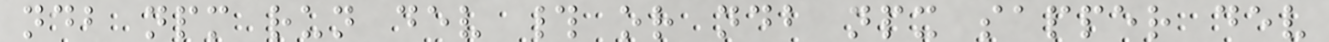ndb npm run dev # or ndb npx sapper dev
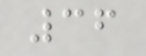36
